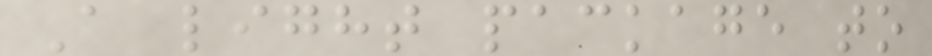A light package to
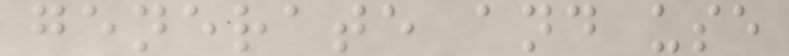generate and use
